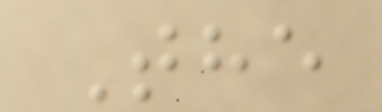The
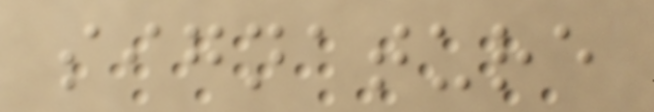signature
